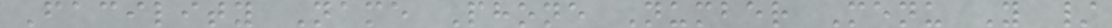Facility Name Phone Number Menu Y /
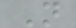N
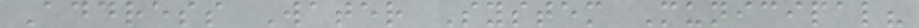Address Water System Municipal?
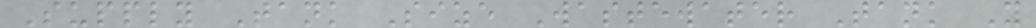Supply Tank Size Wastewater Tank Y
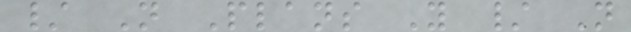/ N Plans Y / N
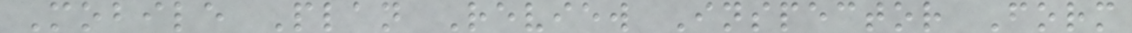Mobile Plan Review Inspector Form
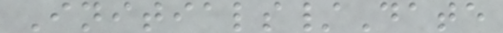Initials/Date
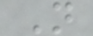N
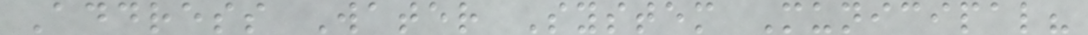Address Water System Municipal?
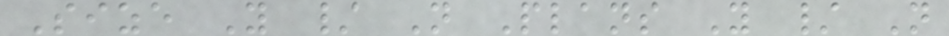Size Y / N Plans Y / N
